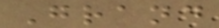Grand
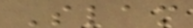Slam
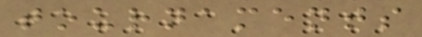tournaments
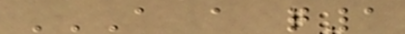A A Q1
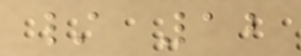/ 12
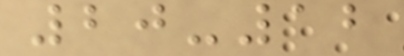20-12
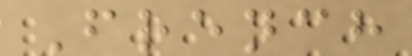French
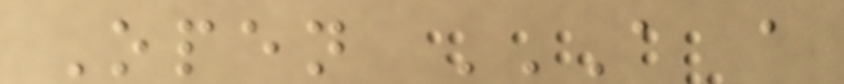Open A A
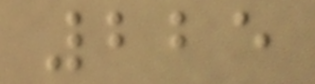225
